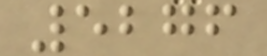5276
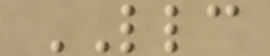LLC
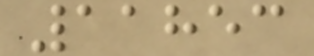11853
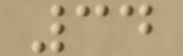34
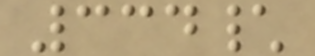334\
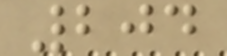204
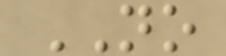NO
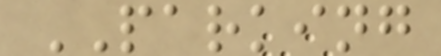PARKING
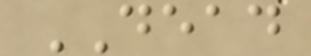DEAD
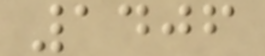1406
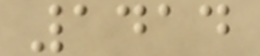1414
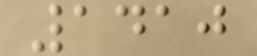1410
